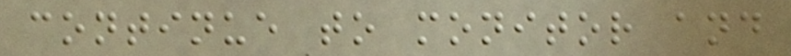continue to monitor and
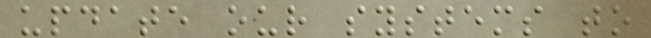update our systems to
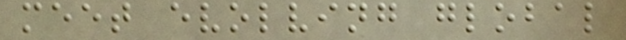meet evolving global
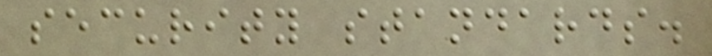security standards.
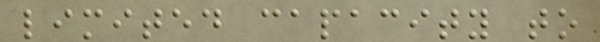limited capacity to
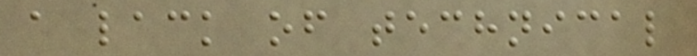a lack of technical
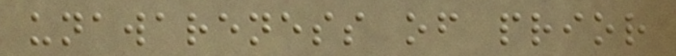unawareness of prior
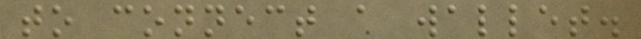to connect a wallet.
